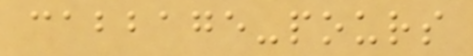cabbage-pours
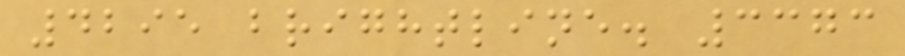4295 brightline. 3373
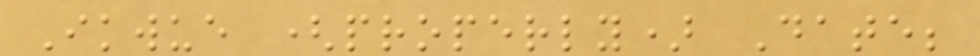Ikwue (properly) Date;
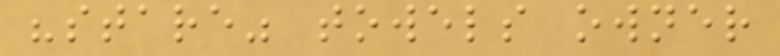"stare" towels owner
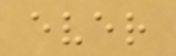ever
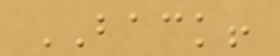BACK!
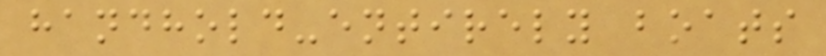handhold-entirely boats
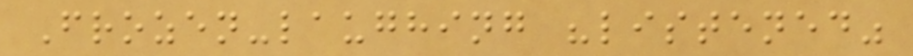Frozen-laughing "listened"
